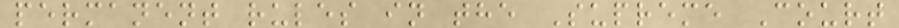permanent rules in the Supreme Court
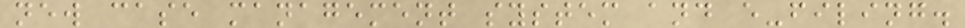new case management system and e-filing.
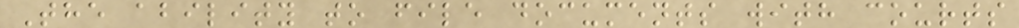The ability to file documents with courts
